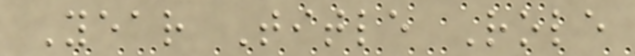Year Title Role
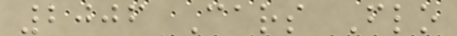2006 Cars Flo
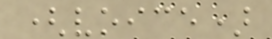(voice)
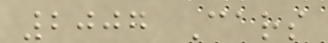2007 Cars
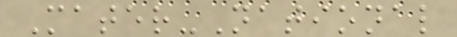Mater-National
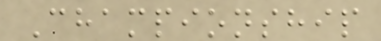Championship
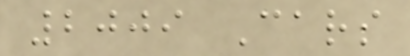2009 Cars
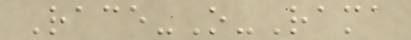Race-O-Rama
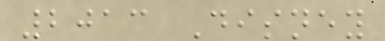2013 Disney
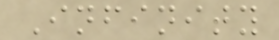Infinity
